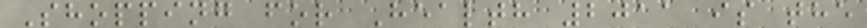Shopping for Health 2011 is the
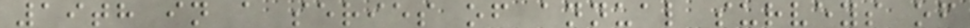19th in a series of annual surveys of
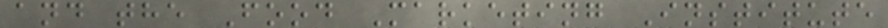and the Food Marketing Institute
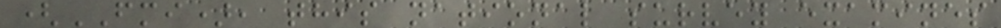(FMI), this national survey examines
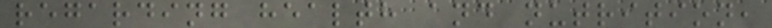regarding health and nutrition,
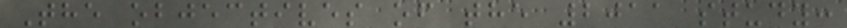The objectives of the 2011 study:
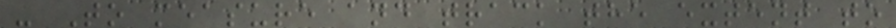- To measure and track the extent to
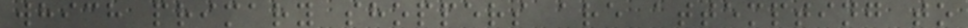which primary shoppers are attempting to
